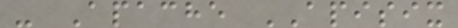- Apache APISIX
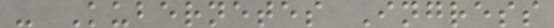- Kubernetes Ingress
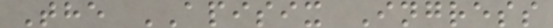The APISIX Ingress
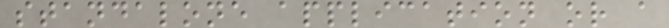standalone application or a
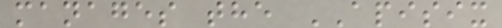manages the APISIX
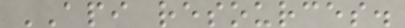API resources.
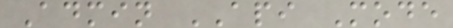Admin API Mode
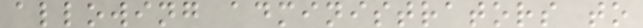allowing administrators to
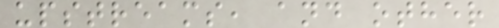upstreams, and other
